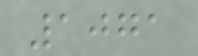1071
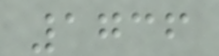1736
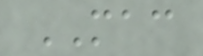MAC
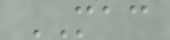MAC
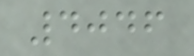4046
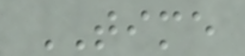TIME
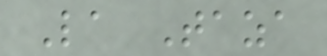La Taza
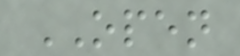OPEN
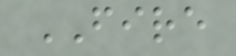FIRE
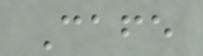Cafe
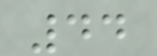44
